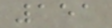151
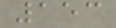153
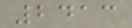2413
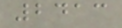2413
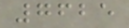7625
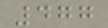477
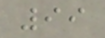99
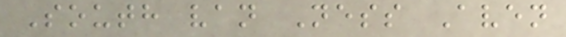South van Ness Aven
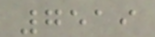7519
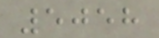5058
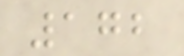172
